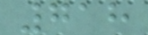718
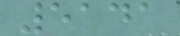5141
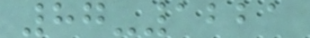87-1221
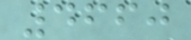4660
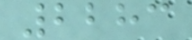2283
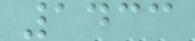1433
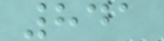841
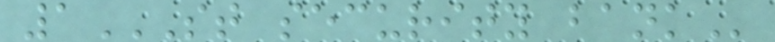1ST SECURITY BANK
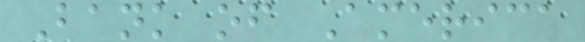Bank of America
